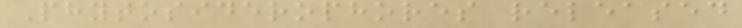Phytosiderophores released
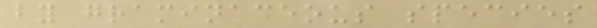by graminaceous species
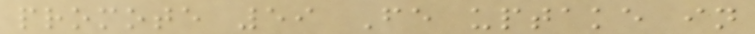promote 59 Fe uptake in
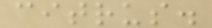citrus.
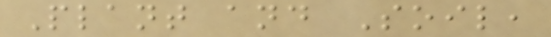Plant and Soil,
